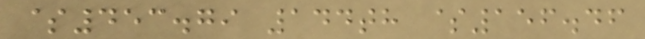$453.79 144th $156.46
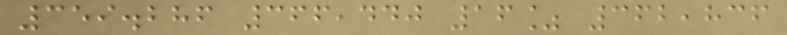359.286 366,440 16% 362,836
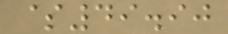$49.90
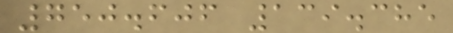750.606 139.385
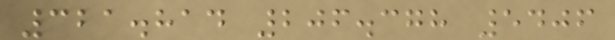321.814 206.378 5406
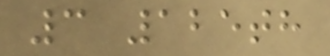3 125th
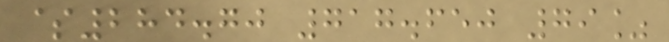$284.70 717.650 79%
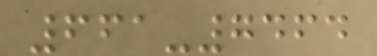661-7464
